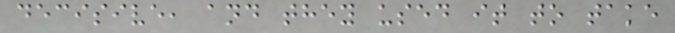decisive, and they used it to take
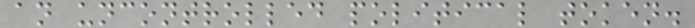an uncontrolled political token.
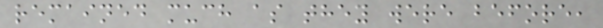remained much as they were before,
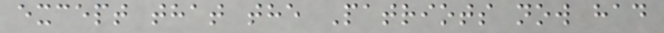except that the Patriots now had
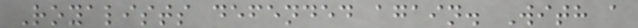Royalists defended again. With a
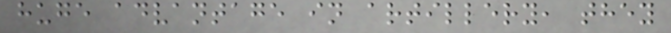huge advantage in artillery, they
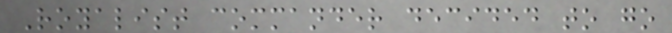Royalist commander decided to go
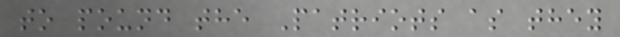to pound the Patriots as they
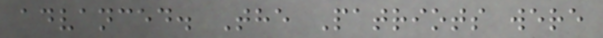advanced. The Patriots were
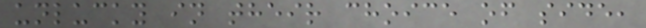unlucky in their choice of side,
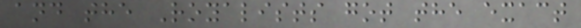and the Royalists got the exact
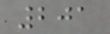201
